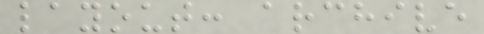layout: archive
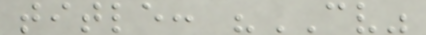title: "CV"
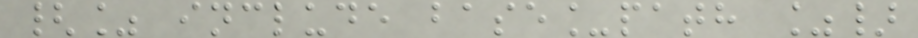{% include base_path %}
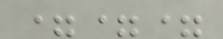===
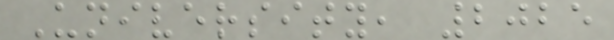University, 2025
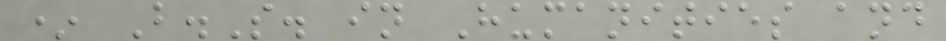* B.S. in Humanities and
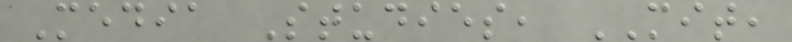Media Studies, MIT,
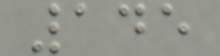145
